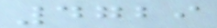4729
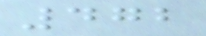472
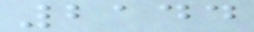2144
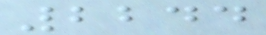2244
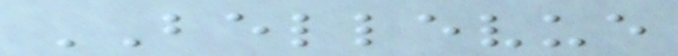BELLEVUE
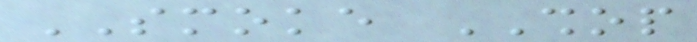SMOKE SHOP
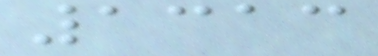1313
